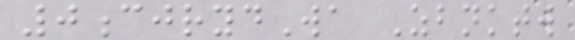0cjrydWa Zbnktw
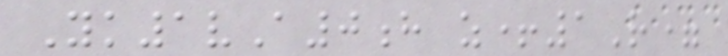Yk1vA0h z+1R=
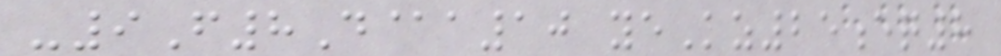-9F8D@a10 yeKz25eq8
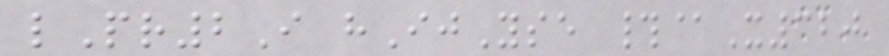lPr2I hIjYse #@X320
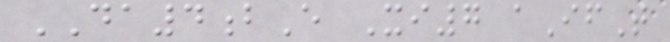DA4bE Xi7 aIfT
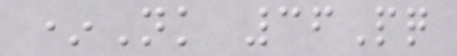*Nk 36Pq
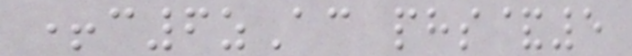+c6zAc phs&5
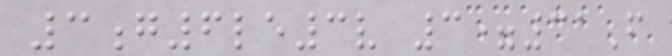3g6le3v 3=31F
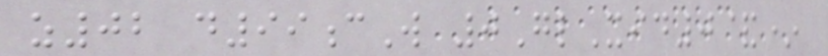z02 d99cW 0GlXid0&*
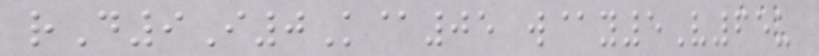rD9I0K@05 w@y5V65u
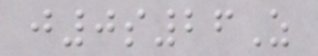j0s26Z
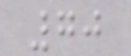70
